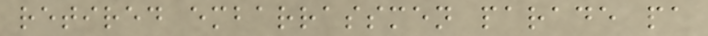retired embarrassmen parade pa
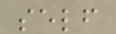self
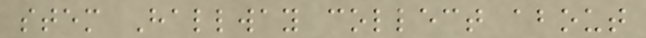stem Hallway collect about
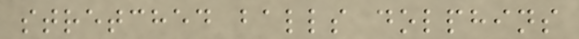stretched balls dolphins
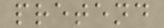pretend
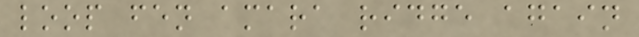loop fen amara ridge again
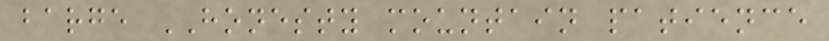barge HONESTY mountain patience
